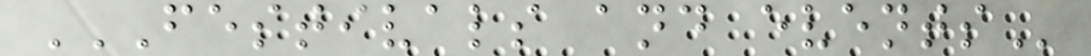FESTIVALS AND EVENTS
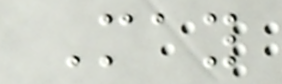May
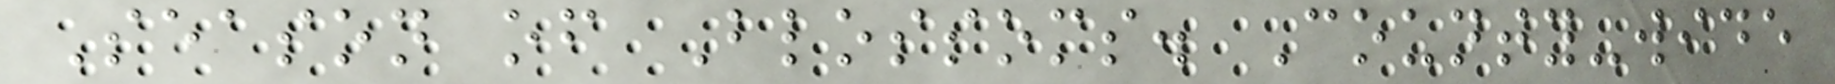Season of Blossoms. County-wide
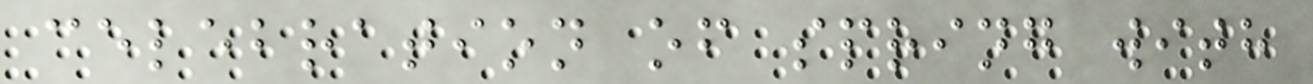celebration of spring with
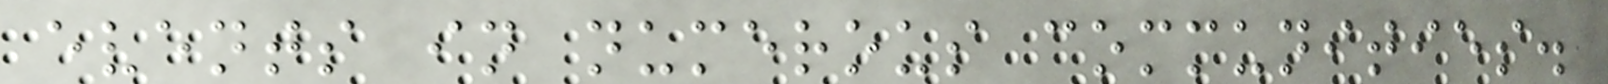events in numerous communities.
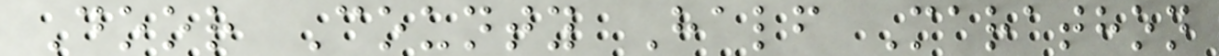Door County Half Marathon
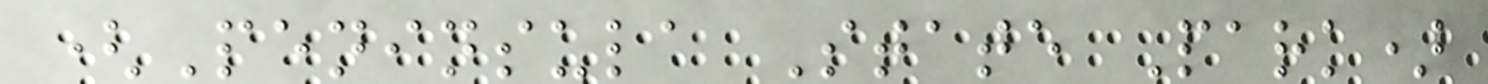(Peninsula State Park)
